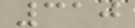310
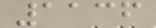1136
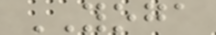YOGA
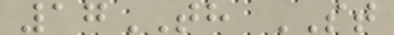17TH ST
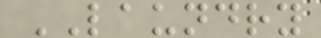LAUNDRY
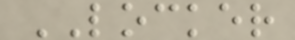LOCKER
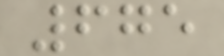675
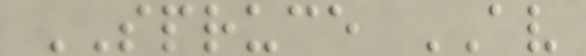SPRUCE AV
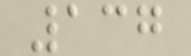137
